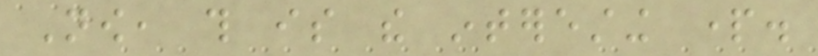Now, this is the interesting part.
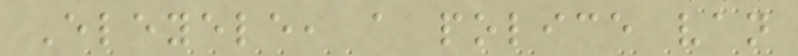Eleyele, a police van
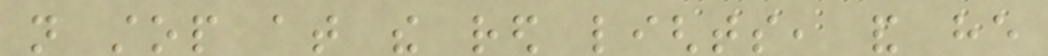not stop at the red lights, and he
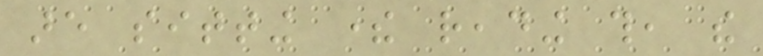are sitting there reading this, the
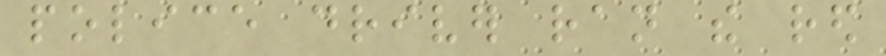police driver ran the red
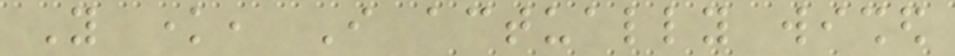You know, I actually wished
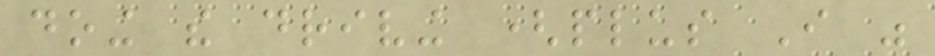doing the driving (plus I was
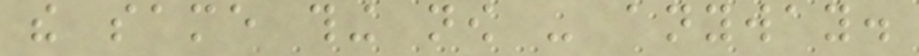the same thing now - anyway.
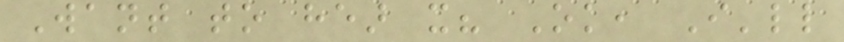Want to hear it? Ok, I'll
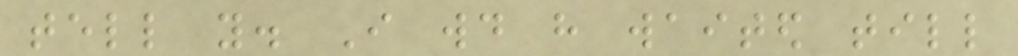tell you. I would have waited till
